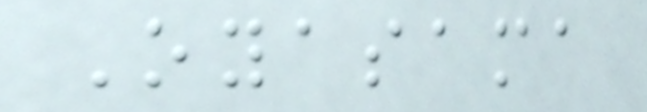Oyasama
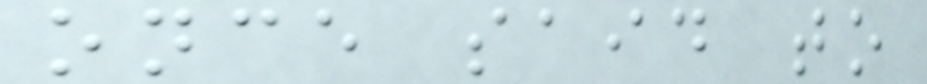once said to
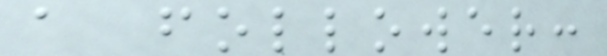a follower:
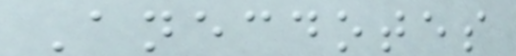Anecdotes
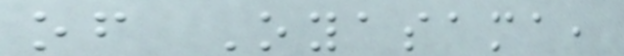of Oyasama,
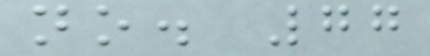no. 77
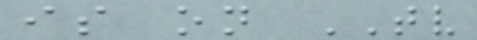is on TV
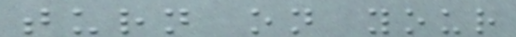turn on your
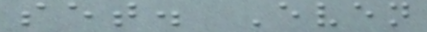set. Even
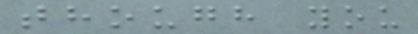though you
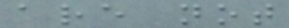are not
